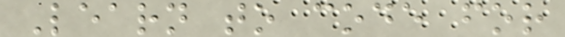Learn to code for
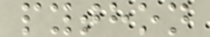python
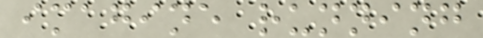imagine running
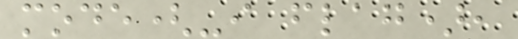mode(-i flag),
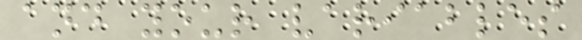and your variables
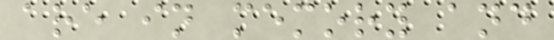are in memory and
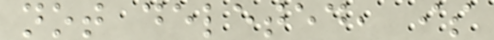not deleted, is
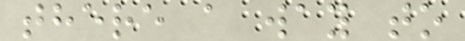there a way to
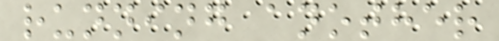running another
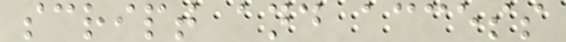script and access
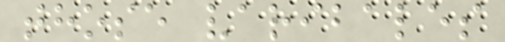those varibales
